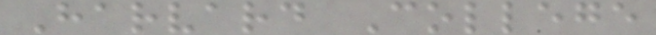Harvard College
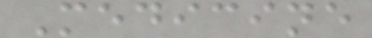Medicine
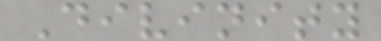Divinity
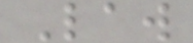Law
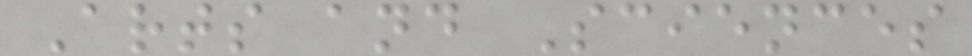Arts and Sciences
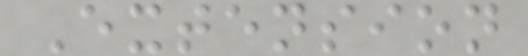Extension
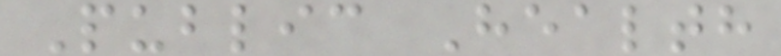Public Health
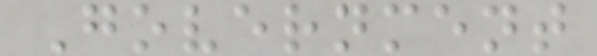Government
